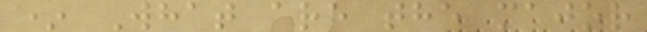* What are the major
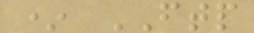* FTP
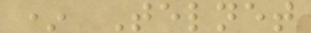* Telnet
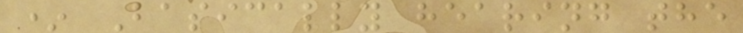* Basically hearing the
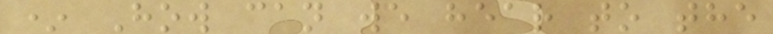* How can we hear to the
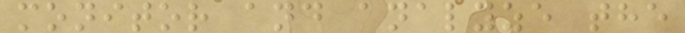monitor and analyze the
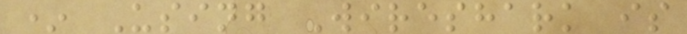* Using Wireshark is
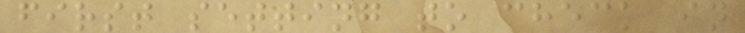first setting to check in
